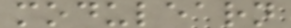modulearn
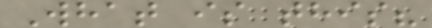What is this?
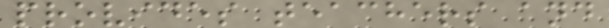provides teachers and
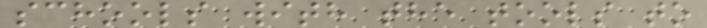schools with the tools to
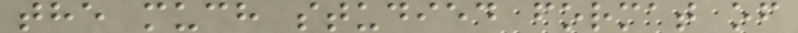the much studied format of
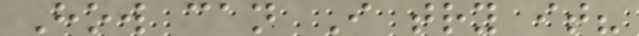How can I try it?
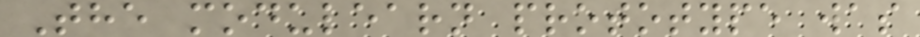The modulearn prototype was
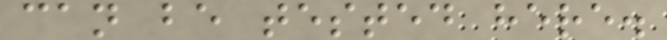can be tested here.
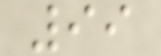99
